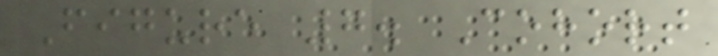Figure 7. Cohort
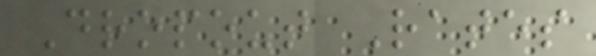Dropout Rates
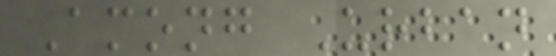Among Urban
